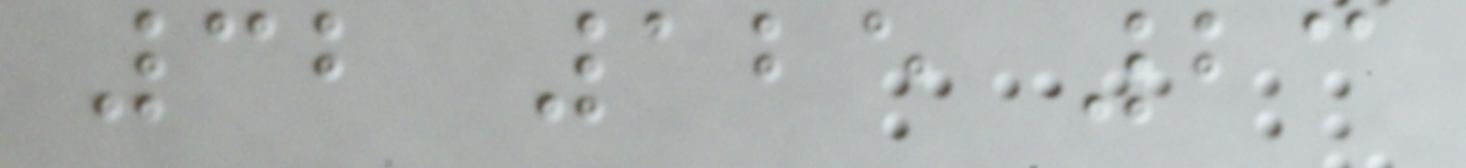32 125 23
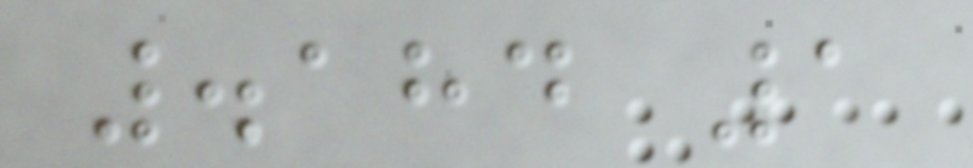.184 1
